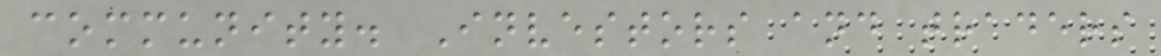community. Investors and traders
